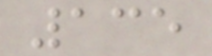135
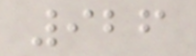926
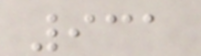931
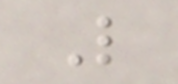L
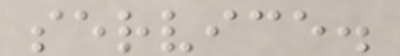service.
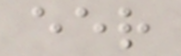eer
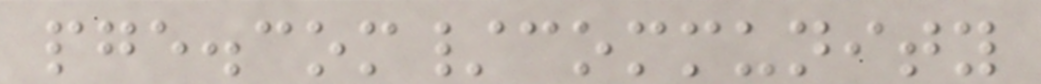pge.com/community
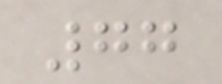77
